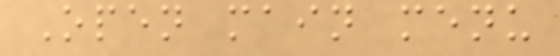Open main menu
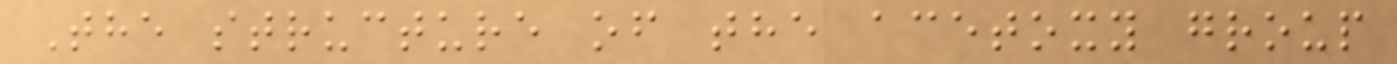The structure of the acetoxy group
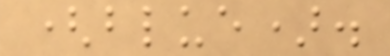(blue).
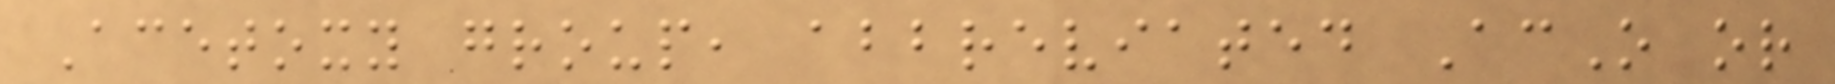Acetoxy group, abbreviated AcO or
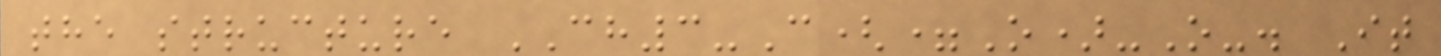the structure CH3-C(=O)-O-. It
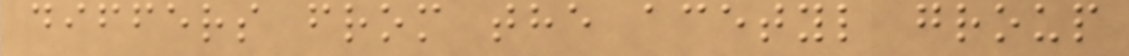differs from the acetyl group
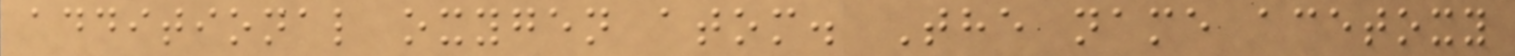additional oxygen atom. The name acetoxy
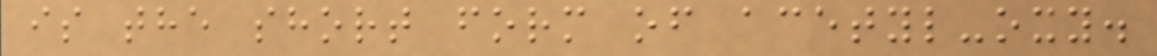is the short form of acetyl-oxy.
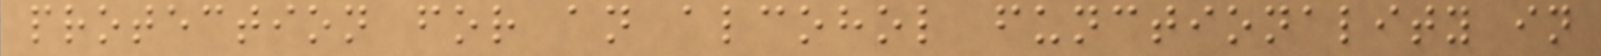protection for an alcohol functionality in
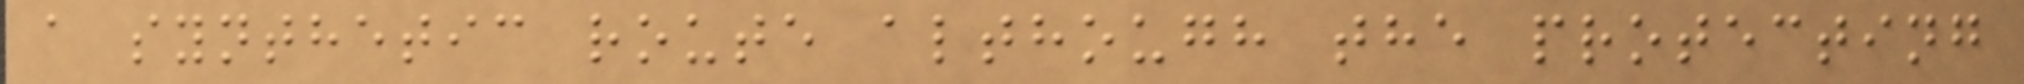a synthetic route although the protecting
